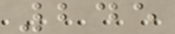245
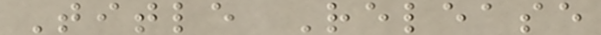Title Release
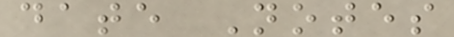date Notes
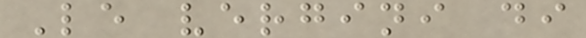Le vergini di
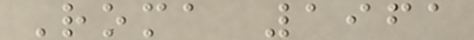Roma 1961
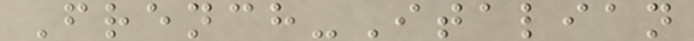French-Italian
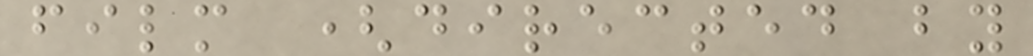film (directed by
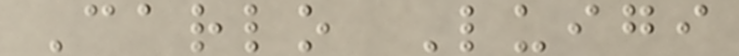Carlo Luigi
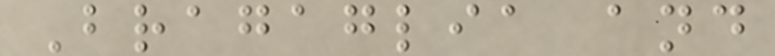Bragaglia and
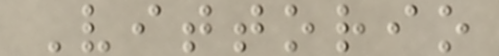Vittorio
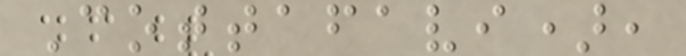Cottafavi),
